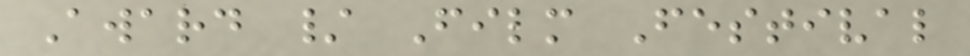Award / Film Festival
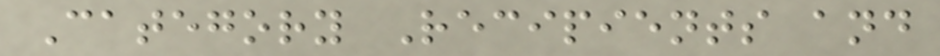Category Recipients and
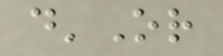d'Or
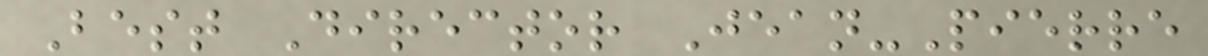Best Director Jean-Pierre
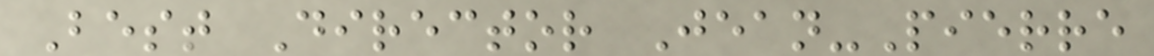Best Director Jean-Pierre
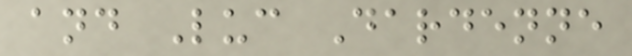and Luc Dardenne
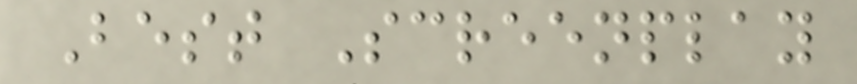Best Screenplay
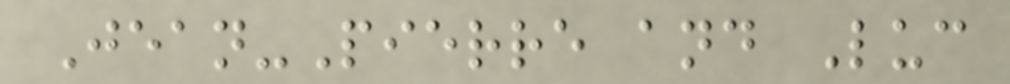Jean-Pierre and Luc
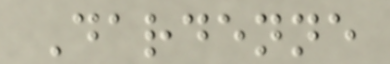Dardenne
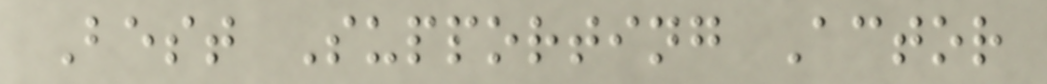Best Supporting Actor
